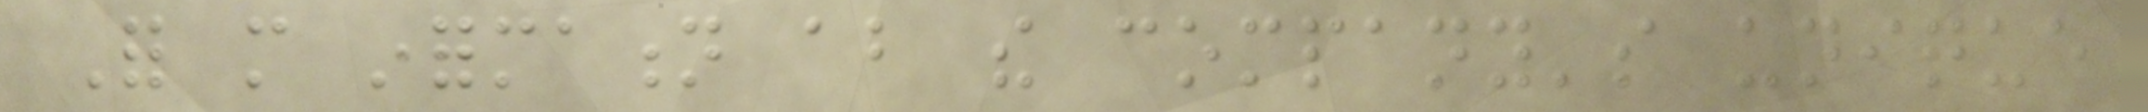For more information about the company's unique
